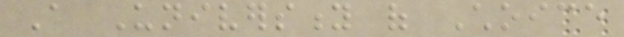A University of Choice
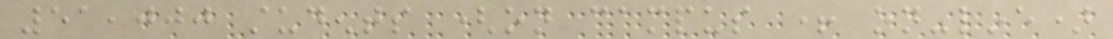51,000 students (on campus + on-line)
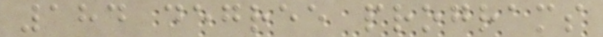184 degree programs
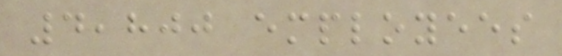4,800 employees
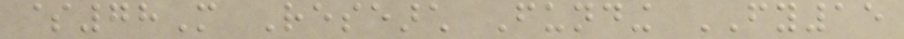$78M Research Funding FY15
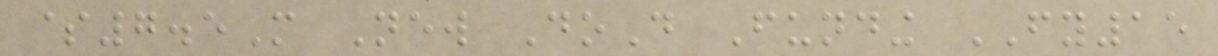$7.5M New DoD Funding FY15
